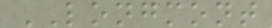LONGMONT
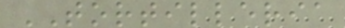TORTILLERIA
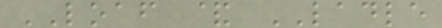LOAF & LADLE
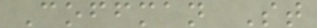Coffman St
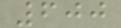600
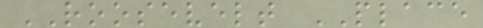ROOSEVELT PLACE
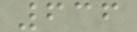636
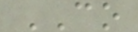CO
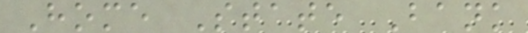Home State Bank
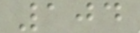104
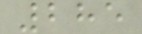285
